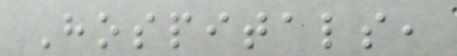Hospitals,
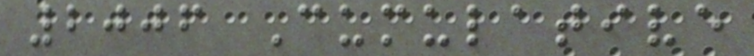2006 Cumulative
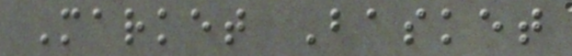Market Basket
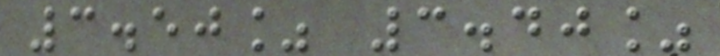3.50% 3.40%
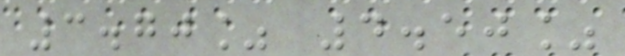3.70% 4.50%
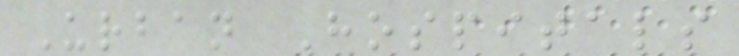Urban Hospitals
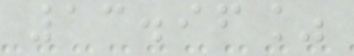13.96%
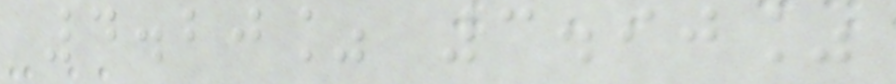4.20% 3.90%
